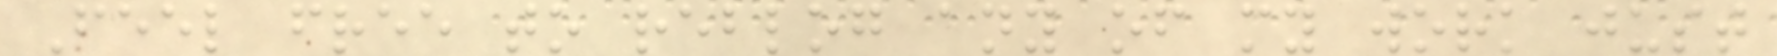Feel free to reblog any of my work just
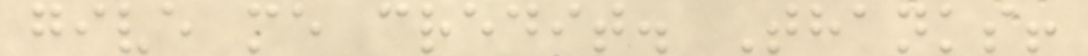give me credit. Thanks!
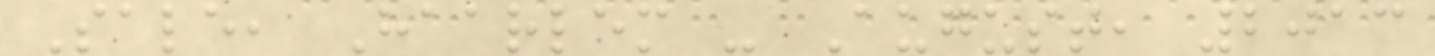Sale, Haarlem - August, 2013
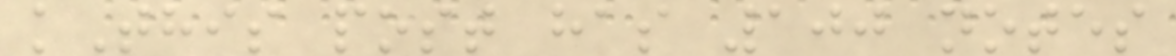kThis post has 100 notes
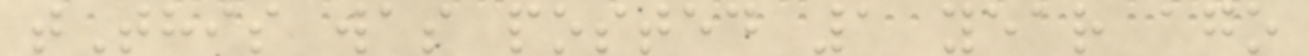tThis was posted 1 year ago
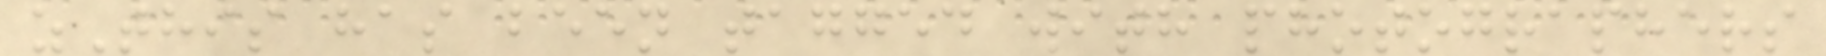zThis has been tagged with photographers
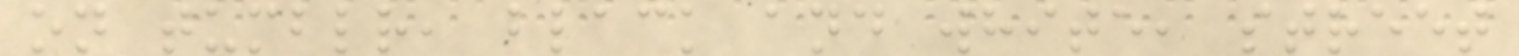on tumblr, black and white, street
